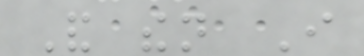And then I
